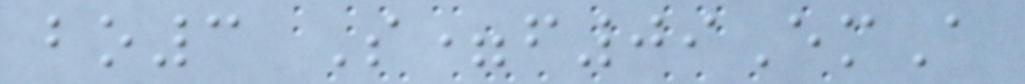bo3 S=f09EmA
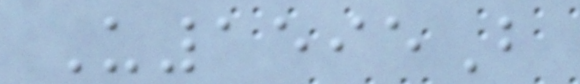U1595B
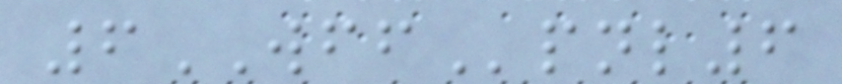6WFFpnl6
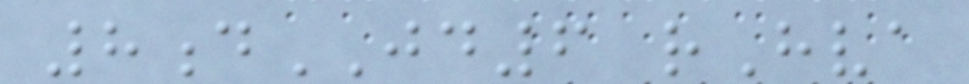8dJD6 rHva
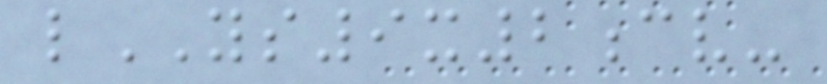lYS9x2cv-
